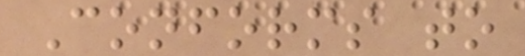Conforms to
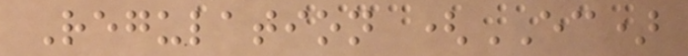Regulation (EC)
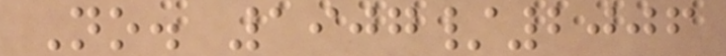No. 1907/2006
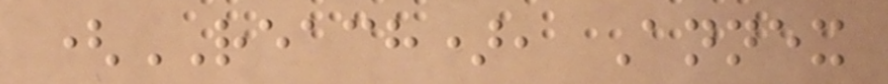(REACH), Annex
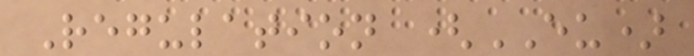Regulation (EU)
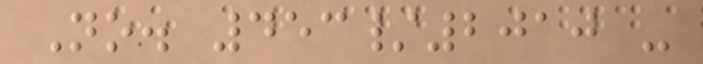No. 453/2010 -
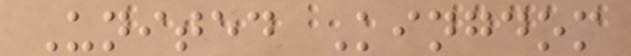United Kingdom
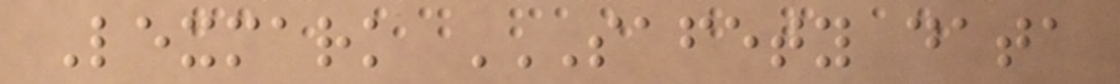Lexmark SAFETY DATA
